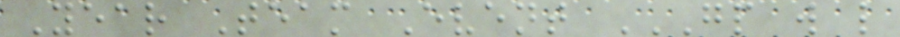Year Team Event GP W L
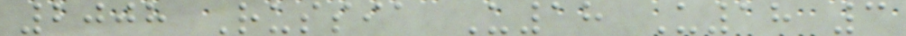2008 Russia U18 U18 3
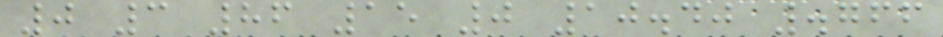0 3 86 15 0 10.40 .766
